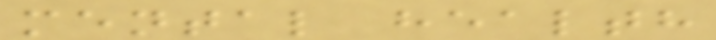mental health
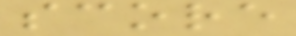score
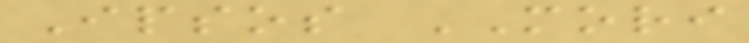Ipsos MORI
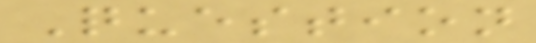Question
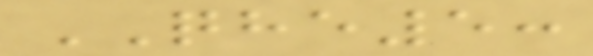QHE5:
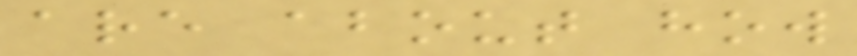are about how
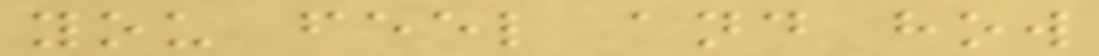you feel and how
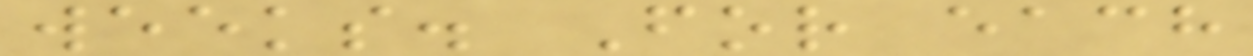weeks. For each
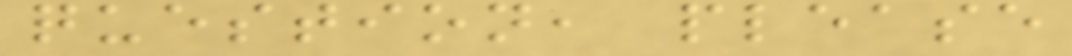question, please
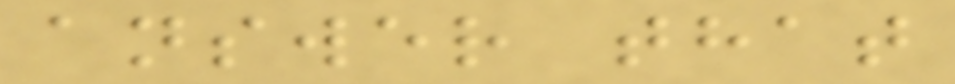answer that
